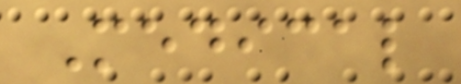Medical
